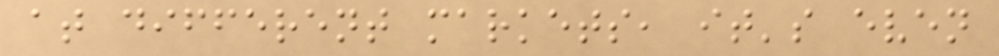at different markets, it's even
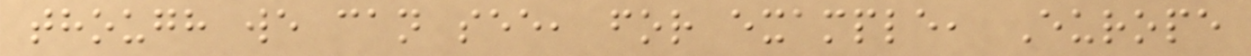though we can see, for example, Europe
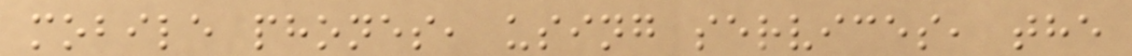mobile phones, using services, the
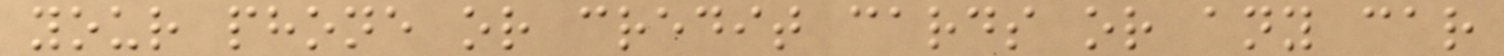your phone or credit cards or any car
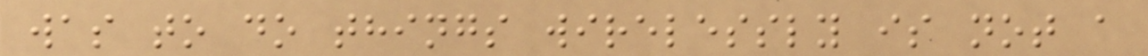was to do things wirelessly is not a
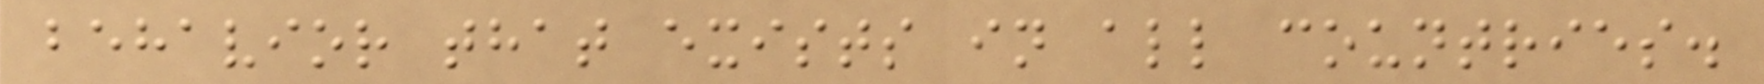behavior that exists in all countries.
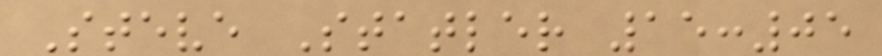Steve Statler 15:05
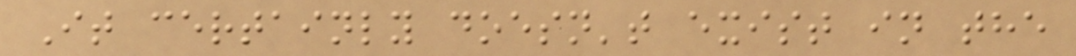It certainly doesn't exist in the
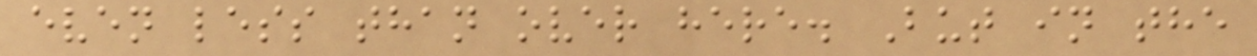even less than over here. But in the
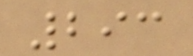293
